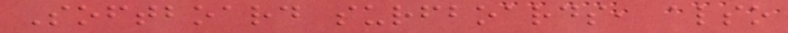Softboard surfboards, also
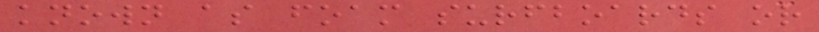known as foam surfboards or
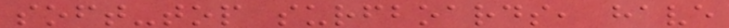soft-top surfboards, have
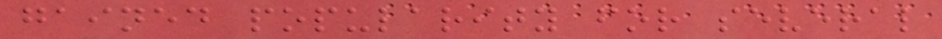gained popularity for several
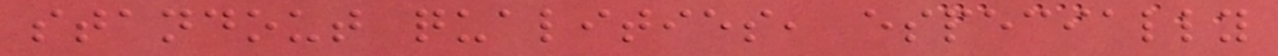standout qualities, especially
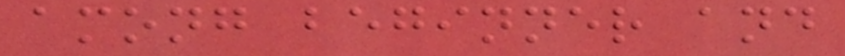among beginner and
